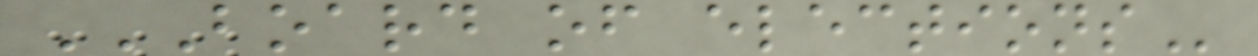BOARD OF ELECTIONS
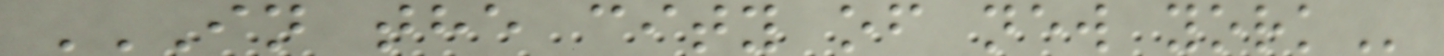IN THE CITY OF NEW YORK
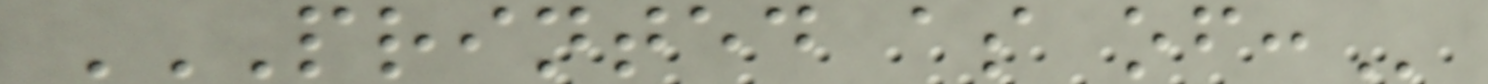PRINTED AS OF:
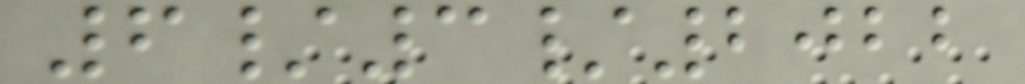6/3/2022
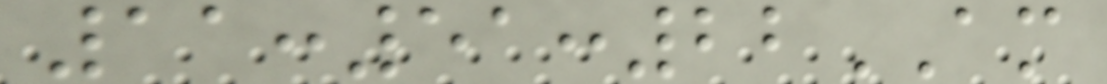11:51:22AM
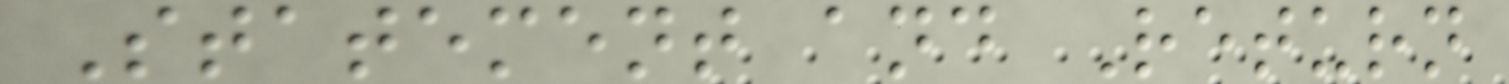Statement and Return
